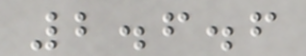2.6.6
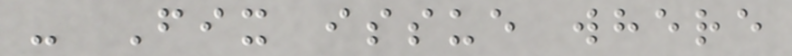- Fix issue where
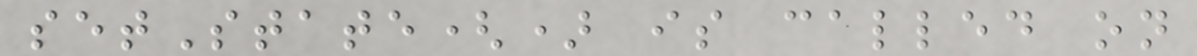setState() is called on
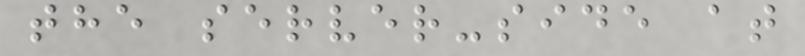the server-side at
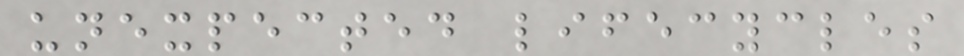unexpected lifecycles
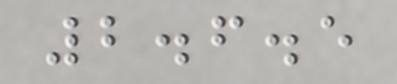2.6.5
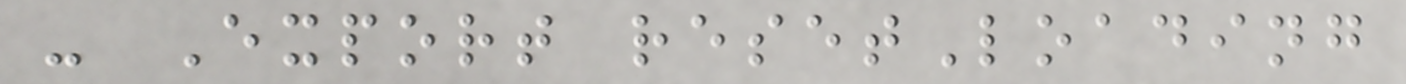- Export resetLoading
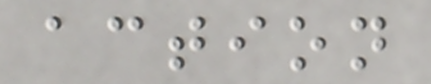action
